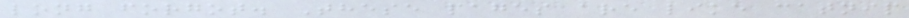long forgot. These pages are like catnip
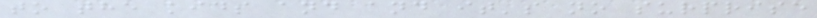to the kids and and it's no surprise
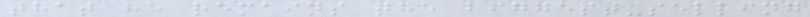that he remains the biggest-selling
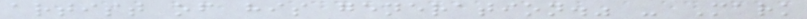artist of his generation." - Mark
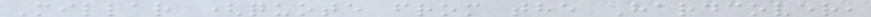Millar (quote from the Hardcover,
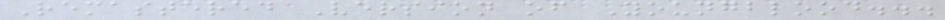Remastered Version of Youngblood...
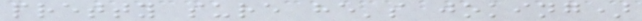pretty sure he's joking)
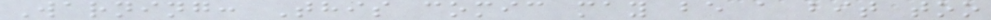Warning: This comic may be a bit too
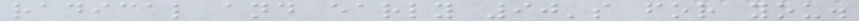radical and early 90's for you.
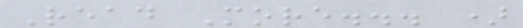Read More... )
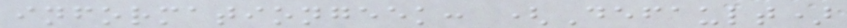informationgeek: (Default)
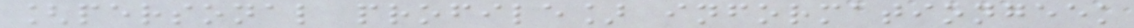[personal profile] informationgeek
